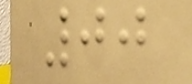00
